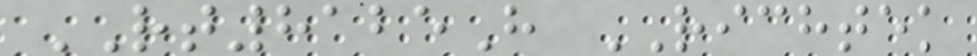RT8125H RICHTEK
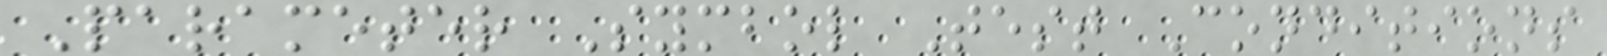Parameter Symbol Test Conditions
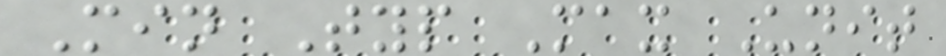Min Typ Max Unit
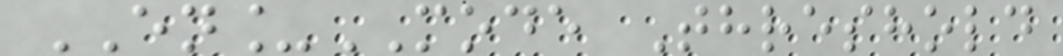EN_MODE Threshold
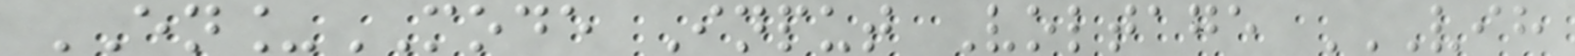EN_MODE Input Voltage VIH
